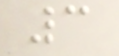3
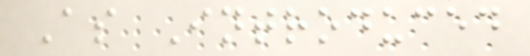As Introduced
